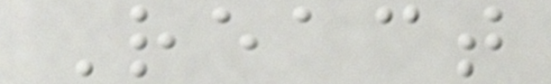React
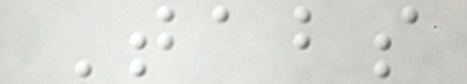Tabs
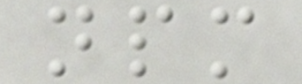npm
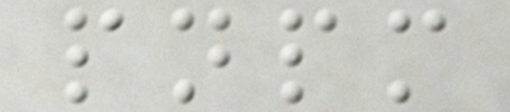pnpm
